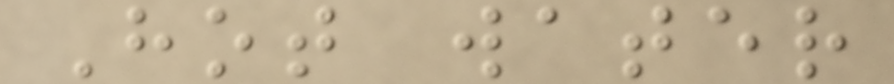Hot water
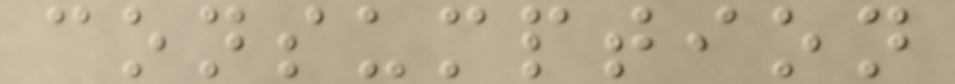consumption
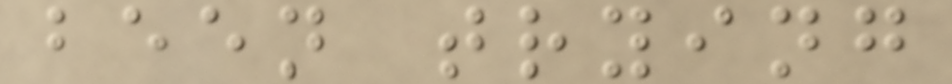been trying
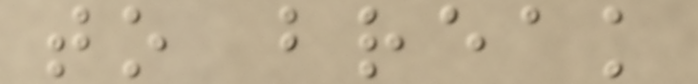to break
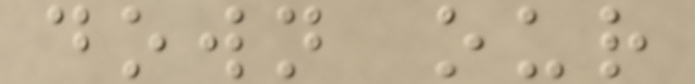down our
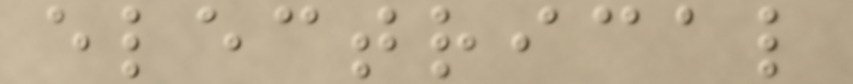electrical
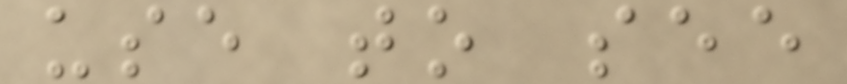use to see
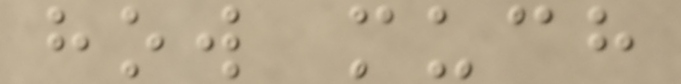how much
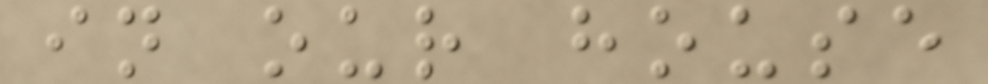in our house
